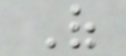Of
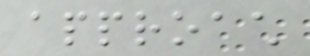approach
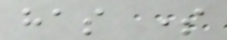has some
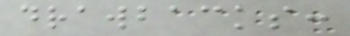drawbacks:
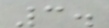3.
